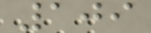109
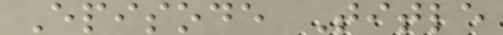Episode Title
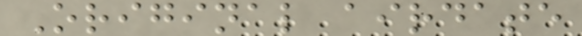Original airdate
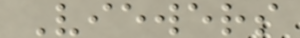Viewers
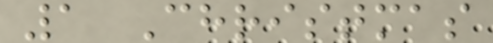1 Christmas
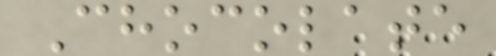Chocolate
